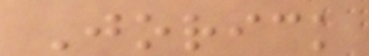Jorick
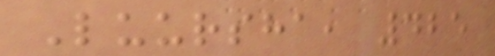Luursha, 425
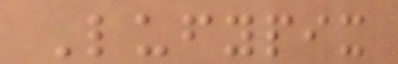Lufypix
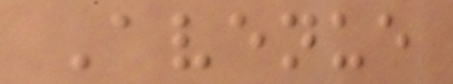Avenue
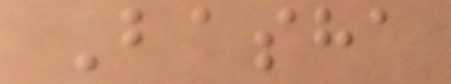Basha
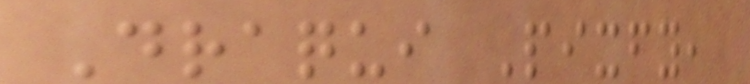Draqui Pixfy,
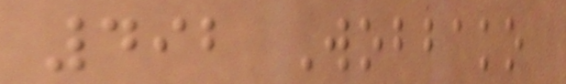492 Wobbako
